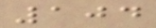104
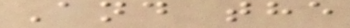And the
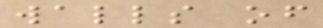walls of
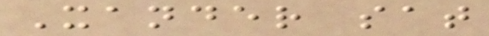Xander sat
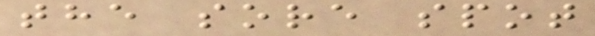the sore spot
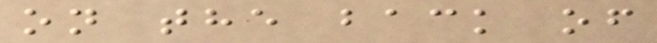on the back of
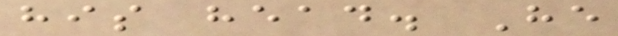his head. He
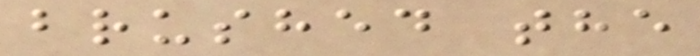brushed the
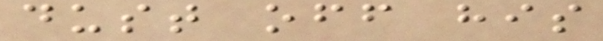dust off his
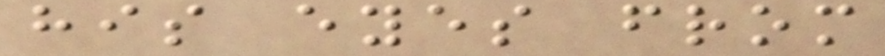his eyes from
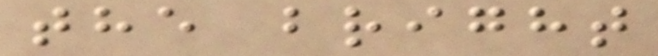the bright
